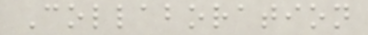Collaboration
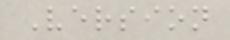Version
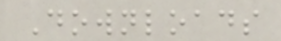Downloads
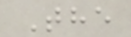The
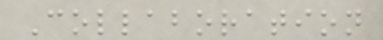Collaboration
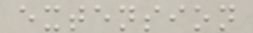extension
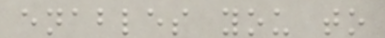enables you to
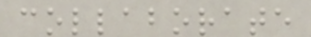collaborate
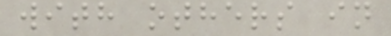with others in
